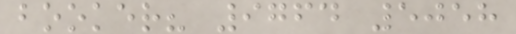booker? 9764 5058
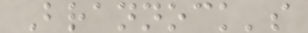Brannock's
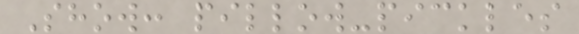Show: pillow-pickles
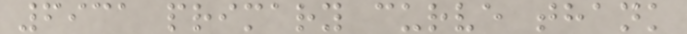6931 primary curve thank
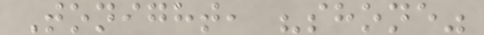Tonight, "shone"
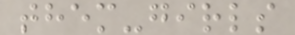them-girls
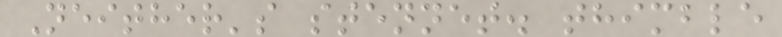Neither's stennet. thimble
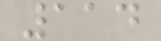114
